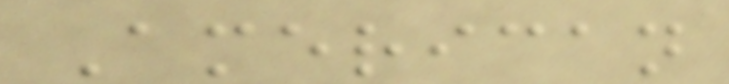American
